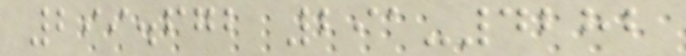299.672 291-4282
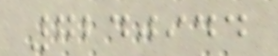7240944
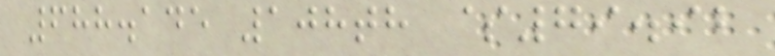688.145 108th $79.92
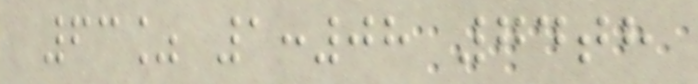63% 1:08 74th
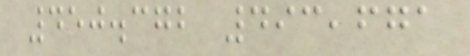450.372 493,671
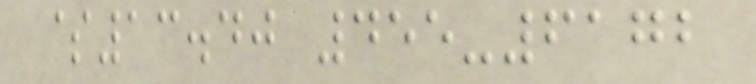$13.40 455-6172
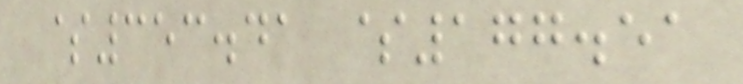$353.41 $177.51
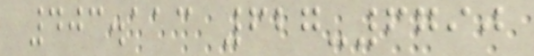403.113 627-6790
